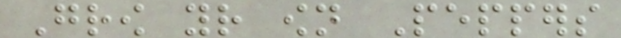Grow your own Peppers
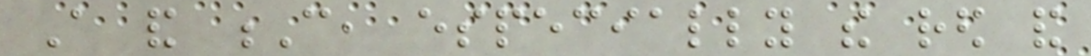A and C, especially the red and
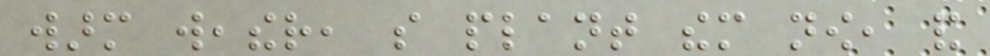warm weather, so plant them now, and
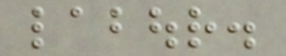labour.
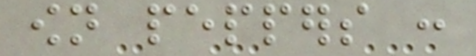own peppers :
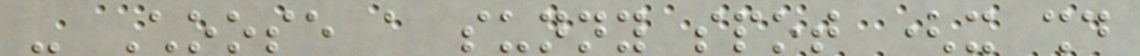- Choose a sunny spot (it should
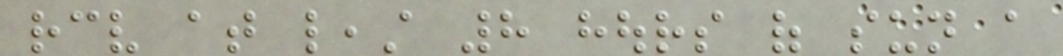receive at least 8 hours of sun a
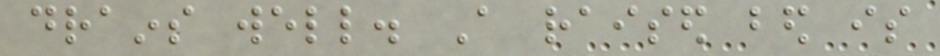drains well. A raised bed is
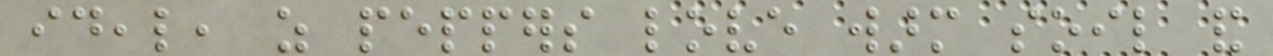ideal, as peppers love warm soil and
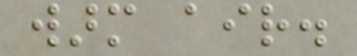warm air.
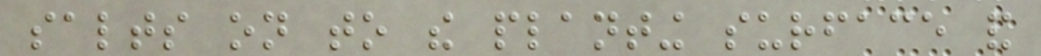salts on to the planting surface and
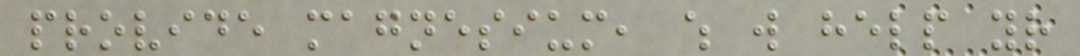provide magnesium, which will help your
